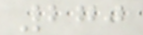270
